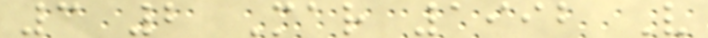3 2 Mar 1992 V
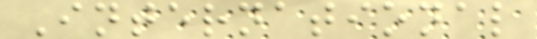International
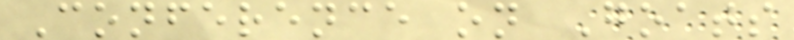Conference on Goats
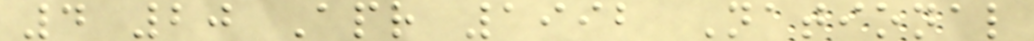4 20 Apr 1992 National
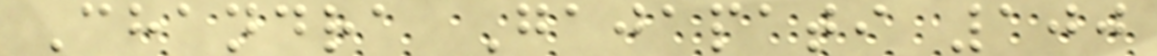Chandra Gajapati 100
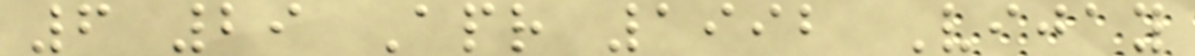6 29 Apr 1992 Vijay
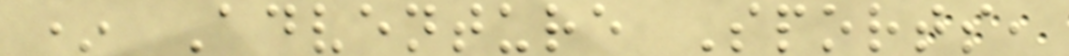* Adventure Sports,
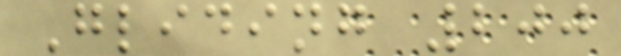Gliding 200
